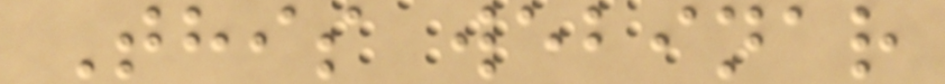This webinar
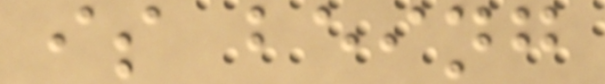is being
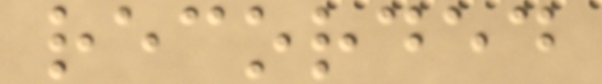recorded
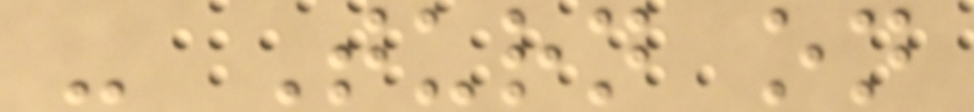- Turn on
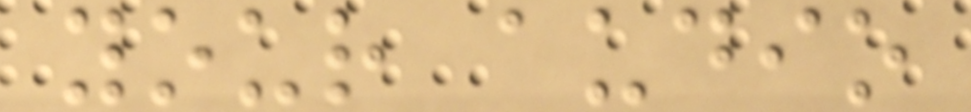your audio
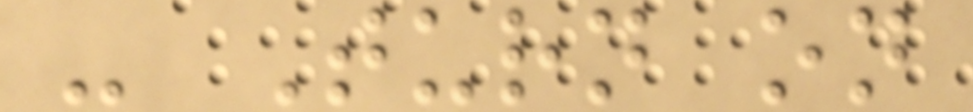- Turn on
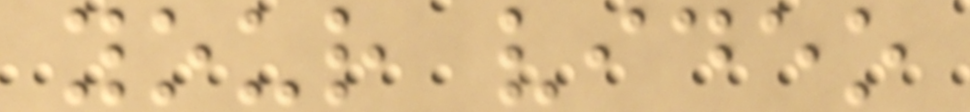your video
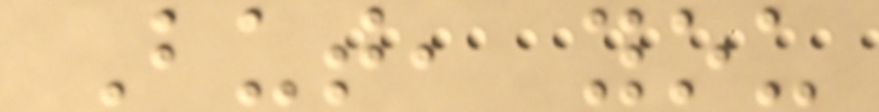But, you
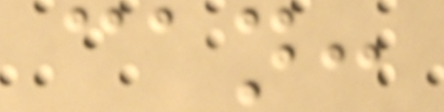can:
